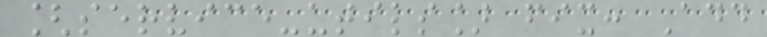[service-utils] fix: Add
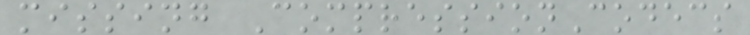missing CompressionCodecs
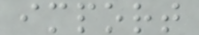import
